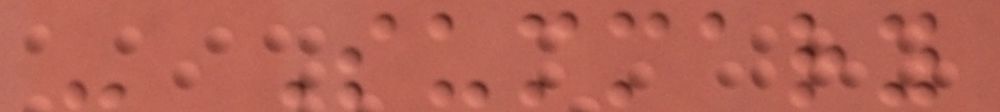- Summary
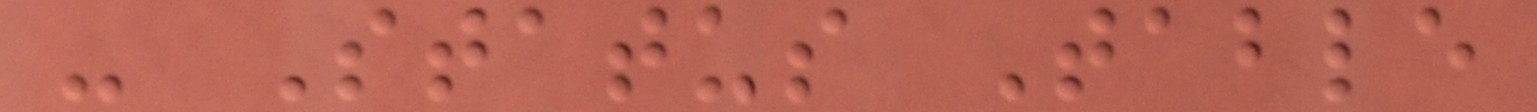- Status Table
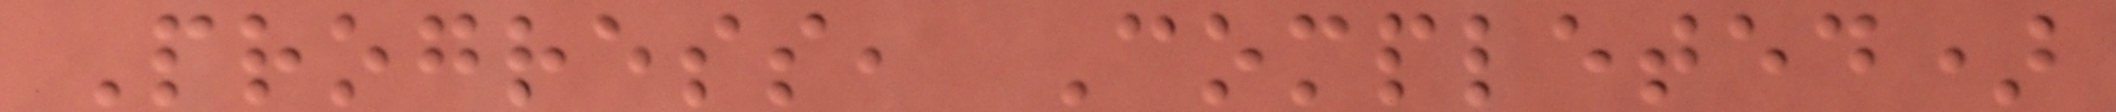Progress, Completed)
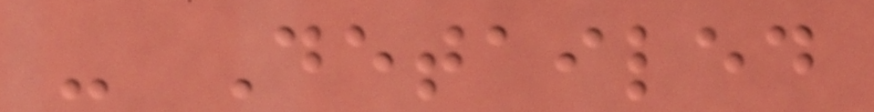- Detailed
